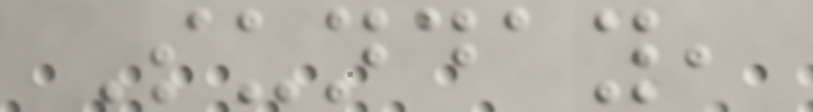Sunday,
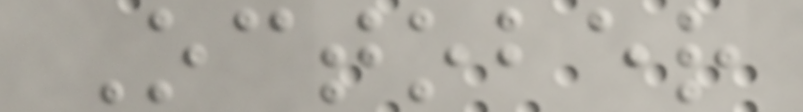October
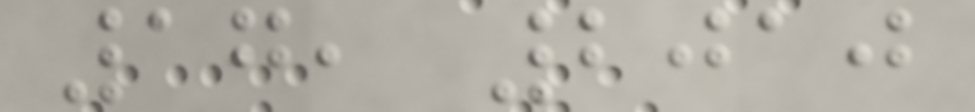17, 2010
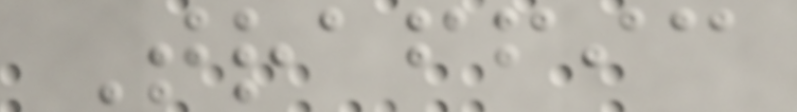Traffic
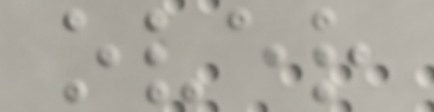over
